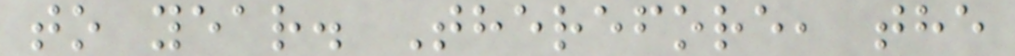to year. Therefore, the
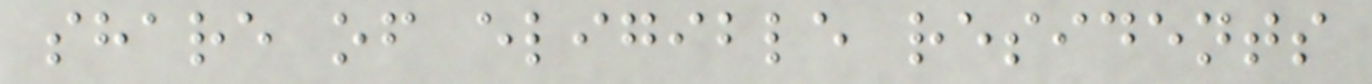share of eligible residents
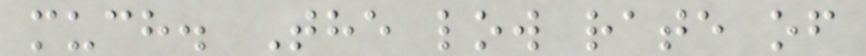much. The low rate of
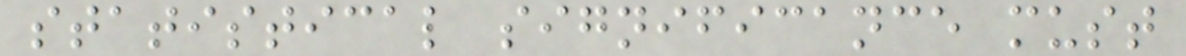statistical significance must
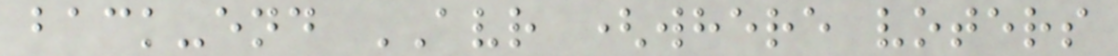back-end AVR (where voters
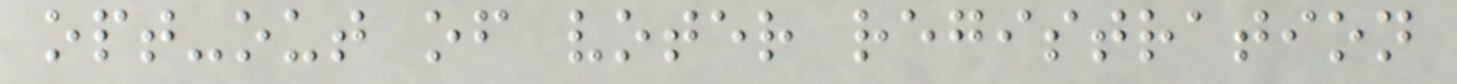opt-out of voter registration
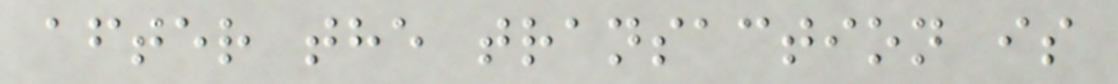after the transaction is
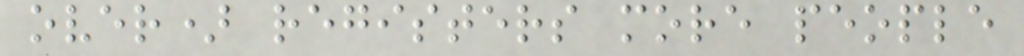over) registers more people
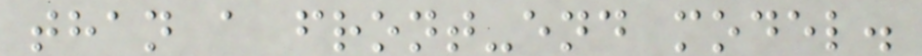than a front-end model.
